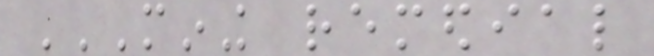MINING REMEDIAL
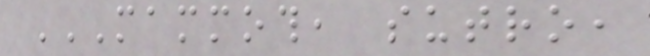MAMMOTH, SUTRO,
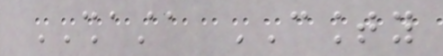SHASTA COUNTY
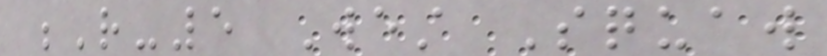R-5 West Squaw
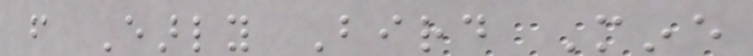from Early Bird Mine
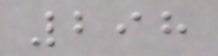298
